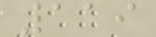119
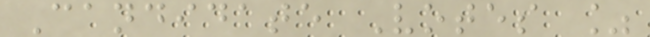Candidate Votes %
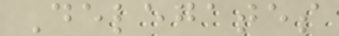Delegates
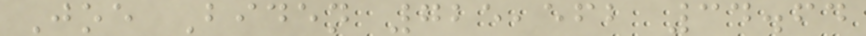Joe Biden 725,562 34.64
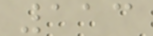113
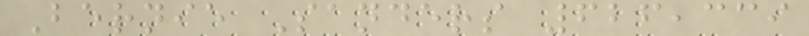Bernie Sanders 626,339
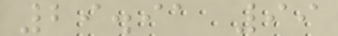29.91 99
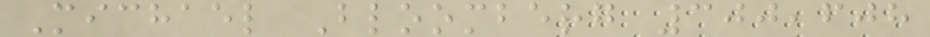Michael Bloomberg 300,608
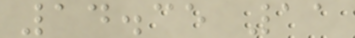14.35 11
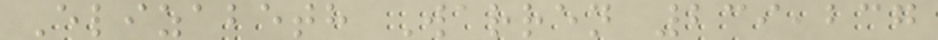Elizabeth Warren 239,237
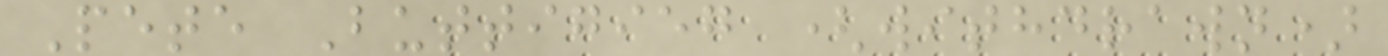Pete Buttigieg (withdrawn)
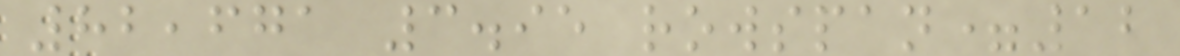82,671 3.95 rowspan=12
